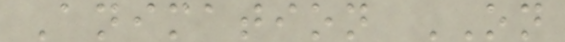Animation ON
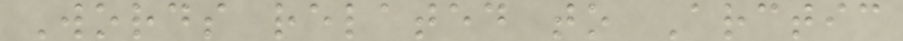Words related to Arctic
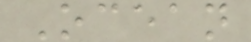Ocean
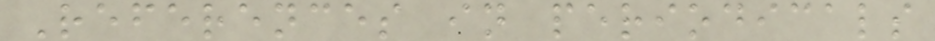References in periodicals
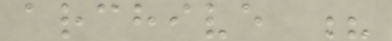archive ?
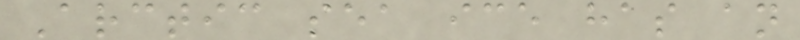Arctic sea ice has an
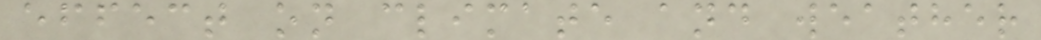effect on climate and weather
